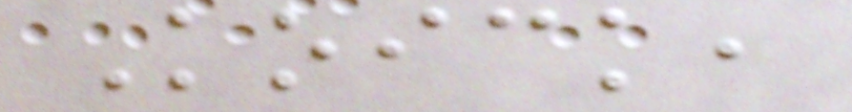Koick,
